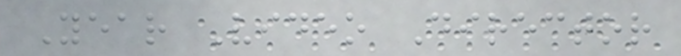Year Video Director
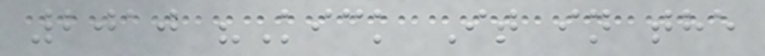2010 "Kick It in the
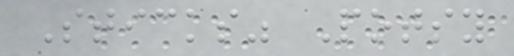Sticks" Potsy
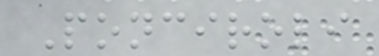Ponciroli
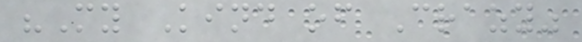"My Kind of Crazy"
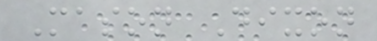Mason Dixon
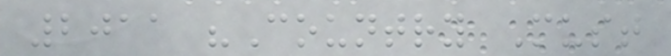2011 "Country Must
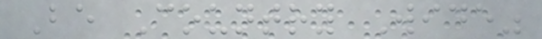Be Country Wide"
